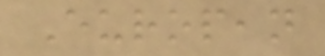European
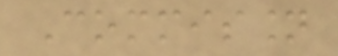Commission
